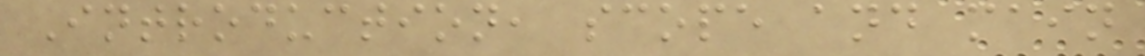Introduction, scope and main
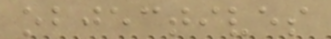objectives
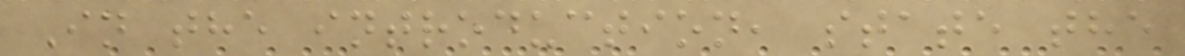In the introduction, state the
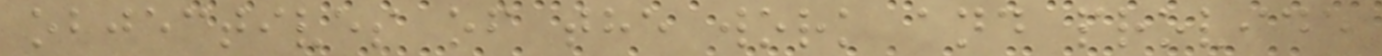objectives of the work and provide
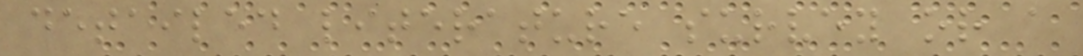detailed literature survey or a
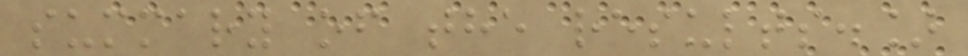summary of the results.]
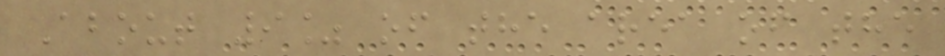About 9% of the area of the
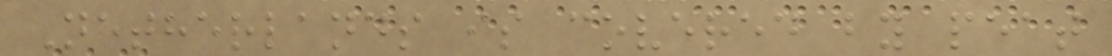Netherlands is covered by peat
